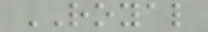ROYAL
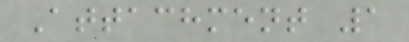Attachment 1
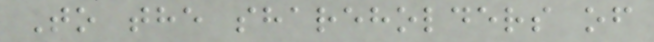To the shareholders of
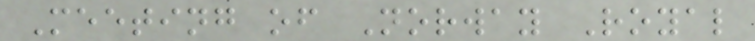Meeting of Norway Royal
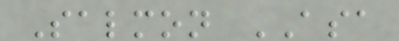Salmon ASA
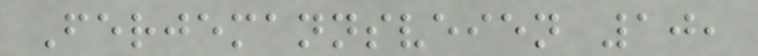Ferjemannsveien 10,
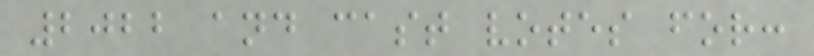2022 and cast votes for:
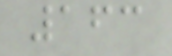163
